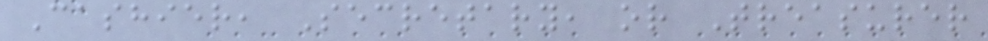Cashier, Secretary, or Treasurer
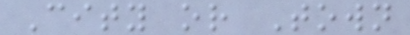City or Town
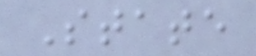State
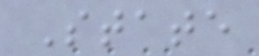State
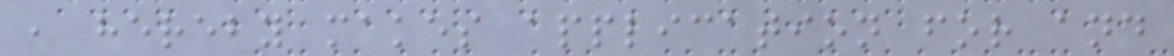, hereby makes application for and
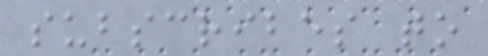subscribes to
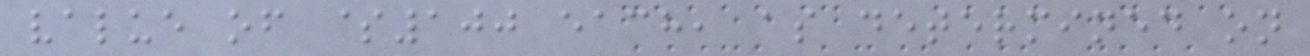value of $100 each, as determined on
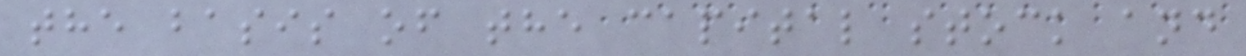the basis of the capital stock and
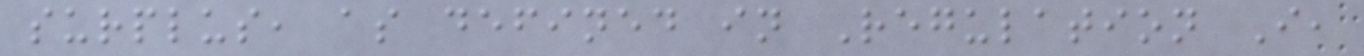surplus, as defined in Regulation I,
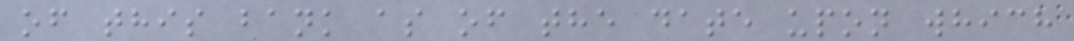of this bank as of the date upon which
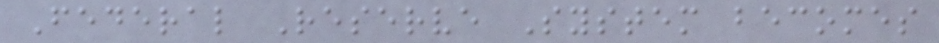Federal Reserve System becomes
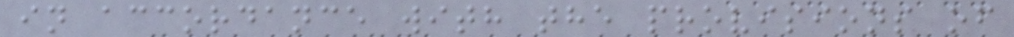in accordance with the provisions of
